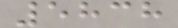5838
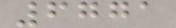6771
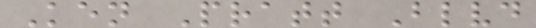Ken Pratt Blvd
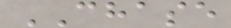CHASE
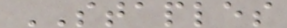STAPLES
